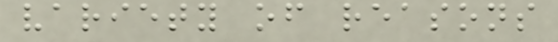variety of reasons
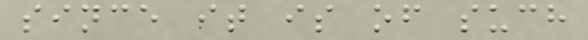since it is of such
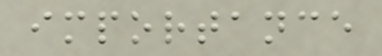importance
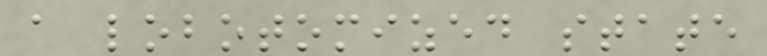a lobotomized state
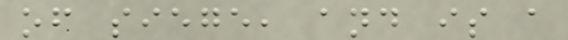of siege, and is a
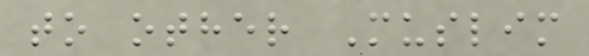to other Muslim
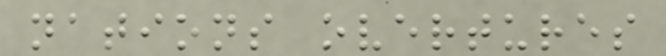nations overtures
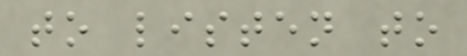to listen to
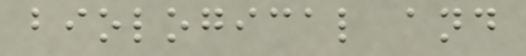biological and
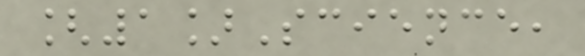[1]Science,
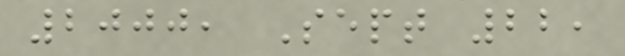2000, Sept 22,
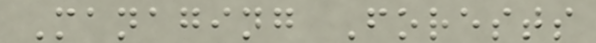Managing Forests
